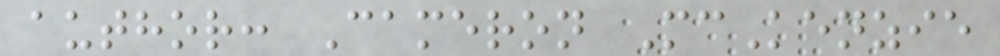author: Cameron McKenzie
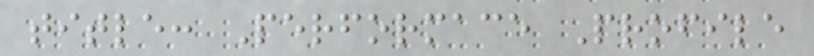title: Performace Profile
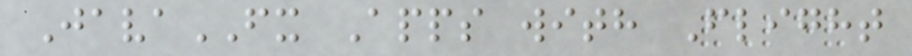JavaFX Apps with Flight
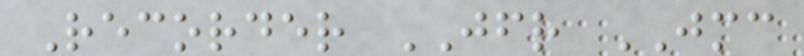Recorder JFR JMC
